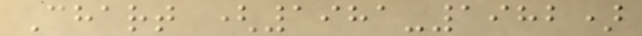Chart (1981-1982)
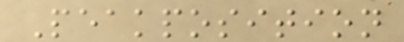Peakposition
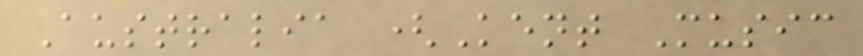Australia (Kent Music
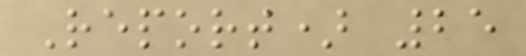Report) 25
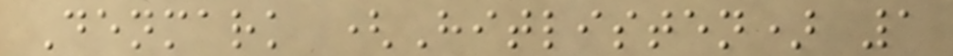Denmark (Hitlisten) 1
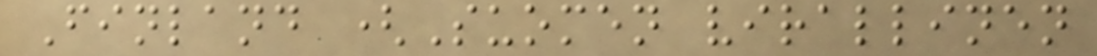Finland (Suomen virallinen
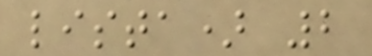lista) 2
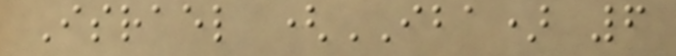Israel (IBA) 6
